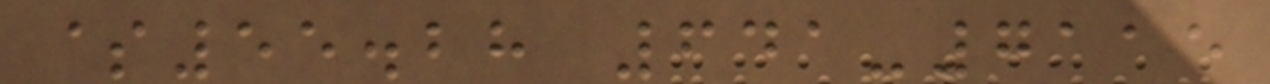$55.28 641-7115
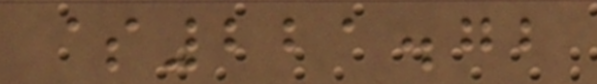$221.72
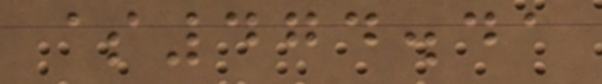$474.41
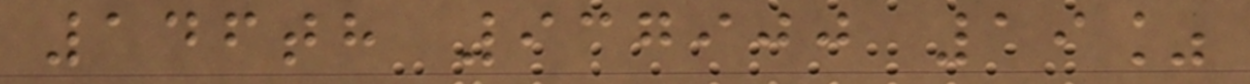146th 937900 19%
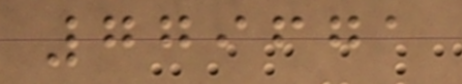779671
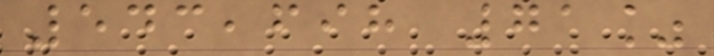543,698 71%
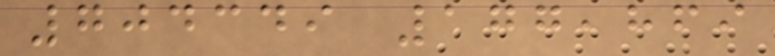704349 177,869
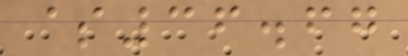$36.67
